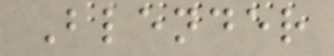Blender
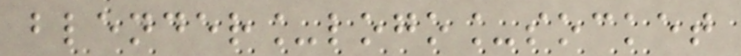blender_logo_socket
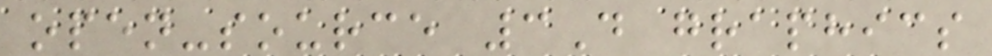open-source 3D graphics
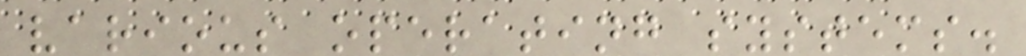various operating systems.
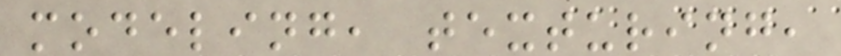modeling, texturing,
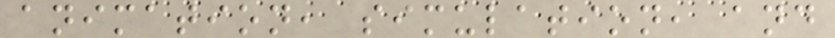animation, simulation, and
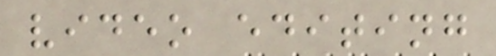video editing
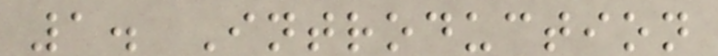1. Introduction
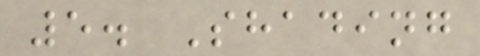5. Shading
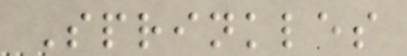Sprinkles
